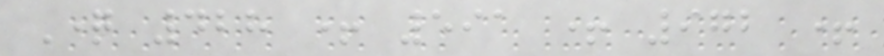Question 428 + 591 + 972 +
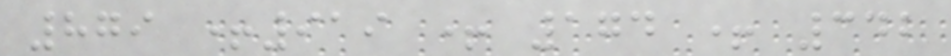879 +919 + 174 + 342
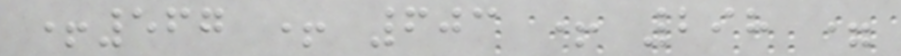+567 + 603 + 298 =
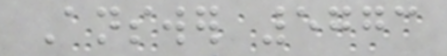Answer 5773
